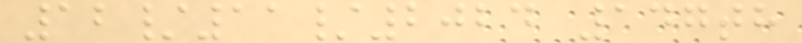12/11/2024 147th
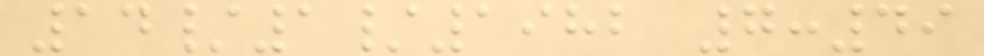14/1/1982 7:49
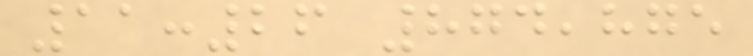11:26 874,875
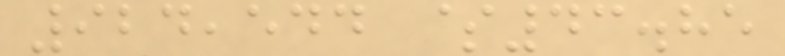924,544 $43.85
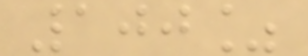100%
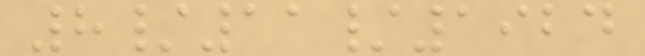8/11/1924
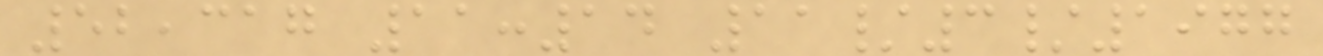52,317 11:14 11/3/1977
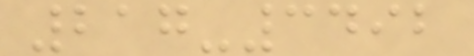217-3492
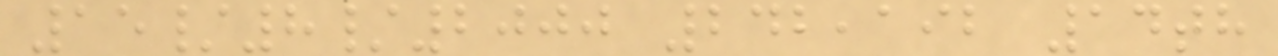15/8/2000 242,192 14th
